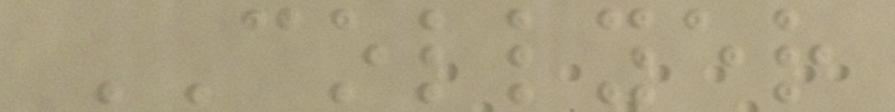COLLYER
